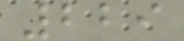229
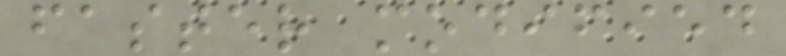faster modified
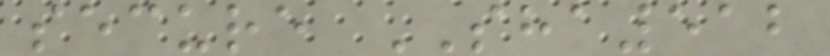secure SHA512
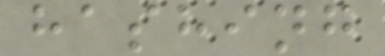hashing
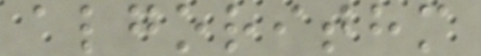algorithm
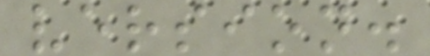version.
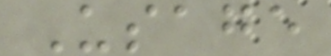Usage
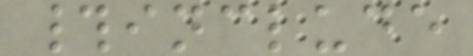#include
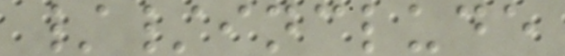//include
